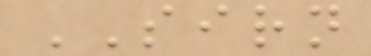SIRN
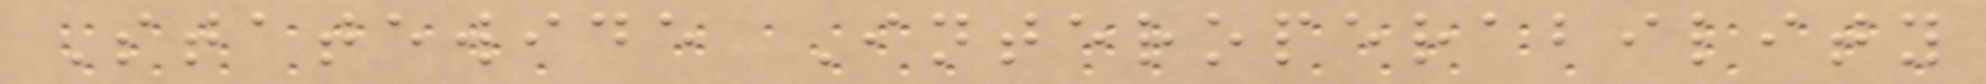Statewide Interoperability
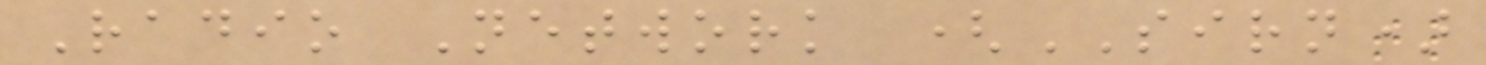Radio Network (SIRN)
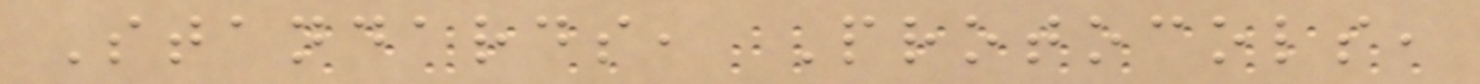Standards, Protocols,
